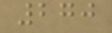270
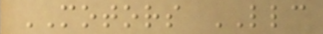MOTORS LLC
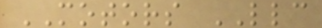MOTORS LLC
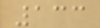133
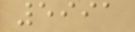5991
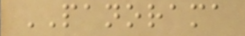PANORAMA
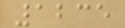1235
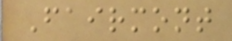Fairmont
